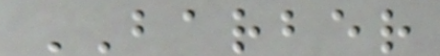BARBER
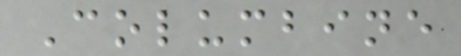Columbine
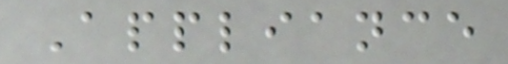Appliance
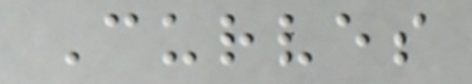Curves
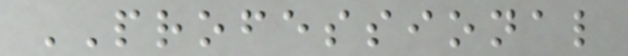PROFESSIONAL
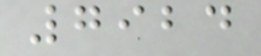7924
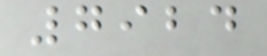7924
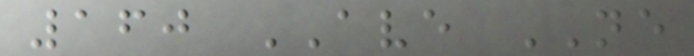160 AVE NE
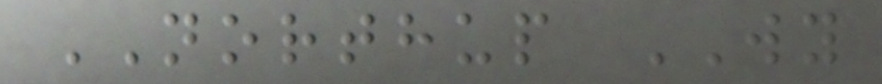NORTHUP WY
